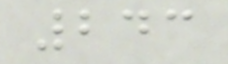243
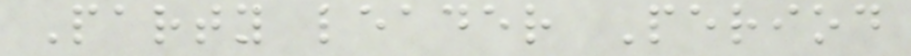Party leader Period
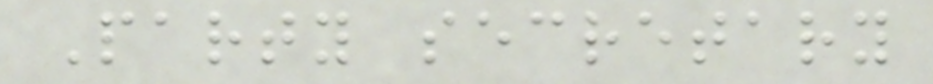Party secretary
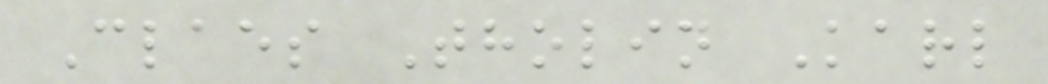Claes Tholin Karl
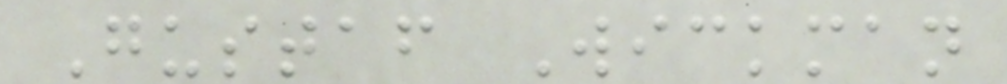Gustaf Wickman
